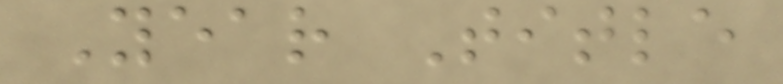Year Title
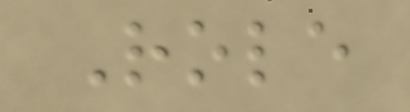Role
